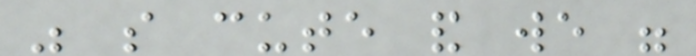was so cute and we were
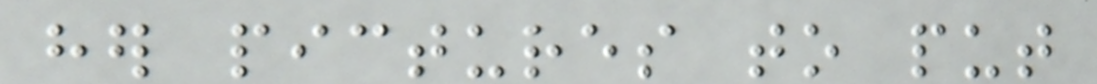her pictures to put
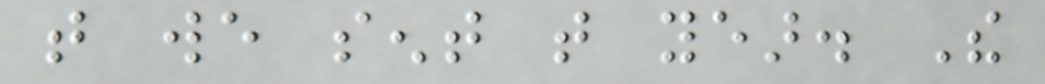that we sent that year. The
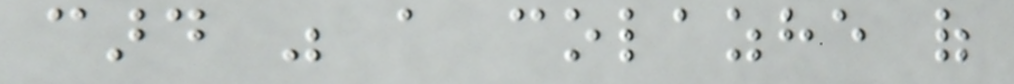card was a colazhe of
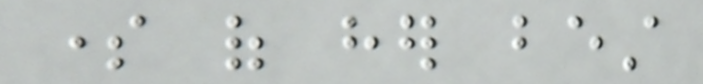some of her best
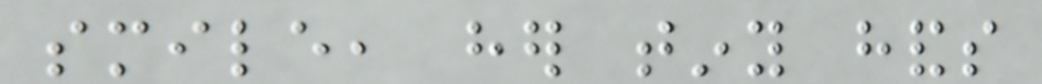smile, her tiny hands
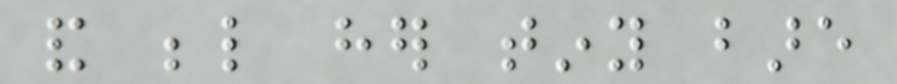and below her tiny bare
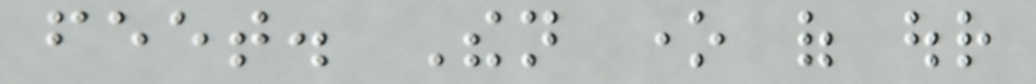feet. Then one of our
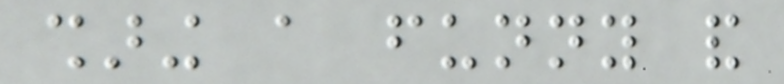sharing a funny and
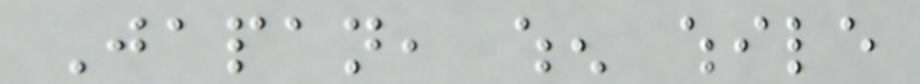Japan, when while
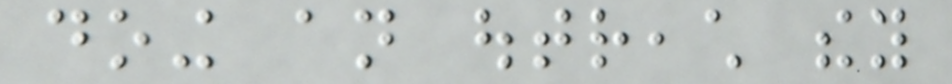doing an outreach they
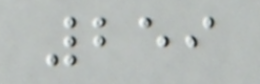259
